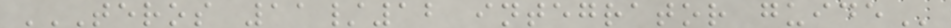TEROS 11/12 INTEGRATOR GUIDE
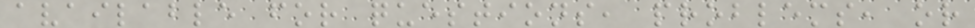available for questions, problems, or
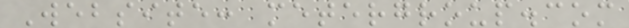Website: metergroup.com
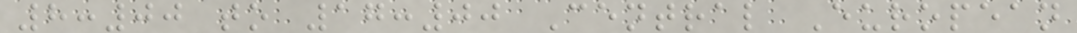8:00 to 17:00 Central European
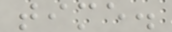time.
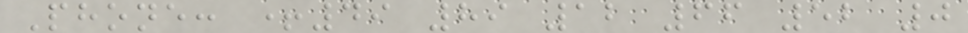Phone: +49 89 12 66 52 0
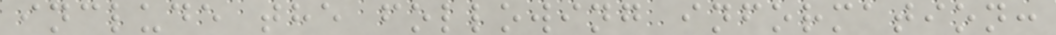include the following information:
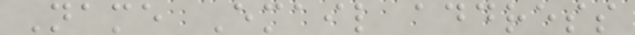Name Email address
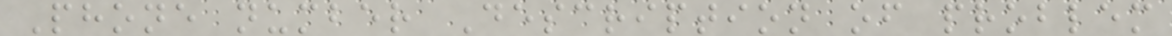Phone number Description of problem
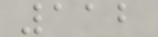112
